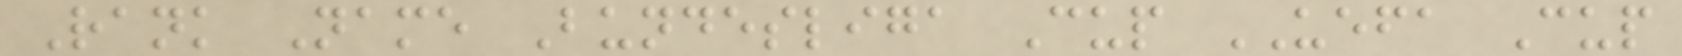Rank Name Bundesliga Cup UEFA Cup
